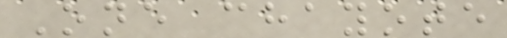One chayote
